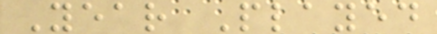Year Played
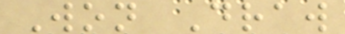Won Draw
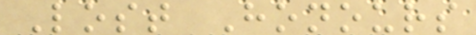Lost Honours
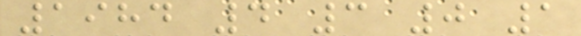1984 4 3 0 1
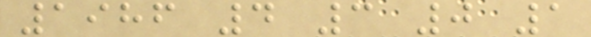1986 4 3 0 1
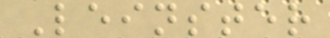Leinster
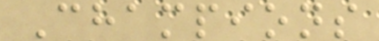Champions
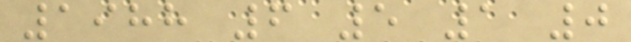1988 6 5 1 0
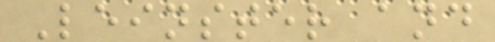Leinster and
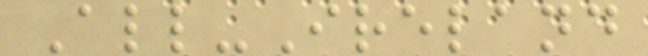All-Ireland
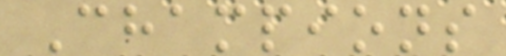Champions
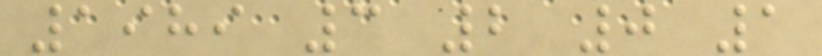1989 3 2 0 1
